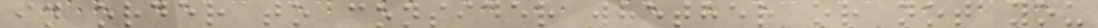in order to consider whether or not you
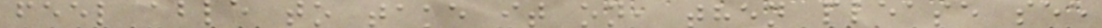feel able to take it on, then please see
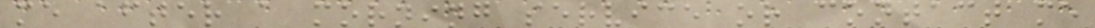me after a morning service or contact me
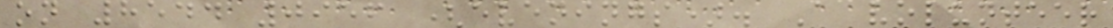on 8544 0956 (evenings). A volunteer
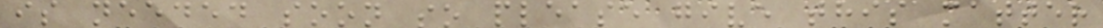is needed soon so please give this matter
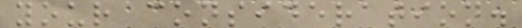your consideration.
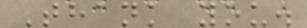Thank you.
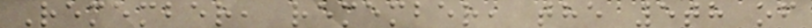Remember, remember, the 5th of
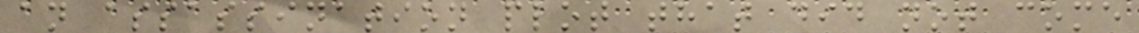an assassination plot that did not come
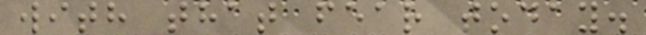with that fear today.
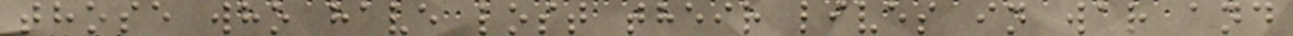those who have lost their lives in war and
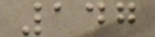147
